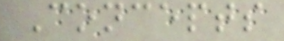Concepts
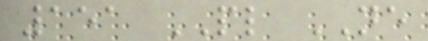151 PL NE
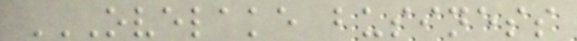OVELAKE BUSINESS
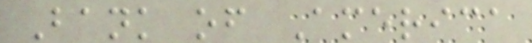Bank of America
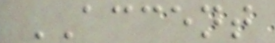ACCENT
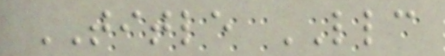TITLE LLC
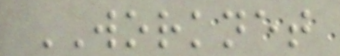WORKNET
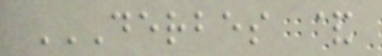DERBES &
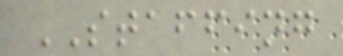STAFFING
